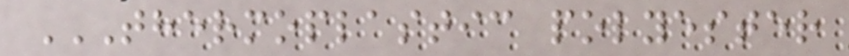THERMOPLASTIC POLYESTER
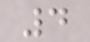4
